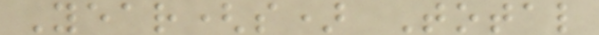Year(s) Total
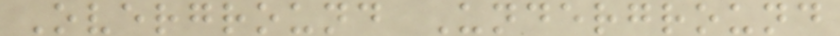Overground Underground
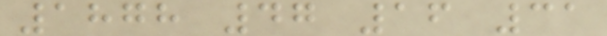1878 47 16 31
